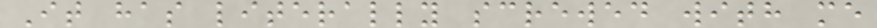It has literally screwed with me
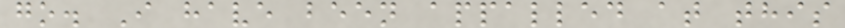go. I have been appalled at this
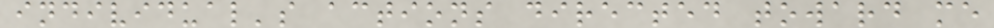individual's actions directed toward me
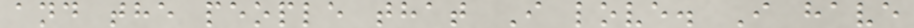and the people that I love. I have
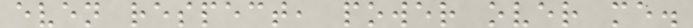even respect, power over me.
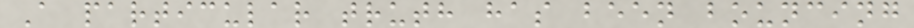A particular truth has been bouncing
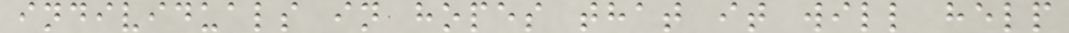individuals in hopes that it will help
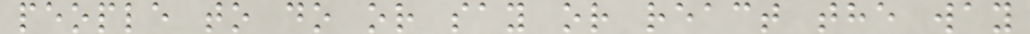people to do or say or react the way
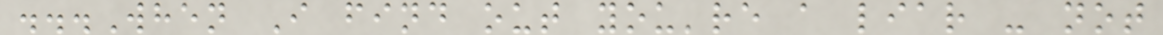...When I find out you're a liar - not
